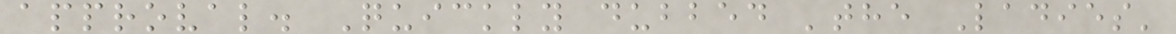approval. Quickly dubbed 'the Ladies'
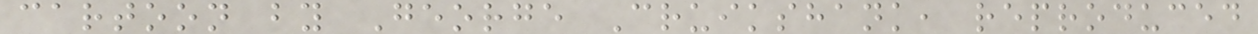cartoon by George Cruikshank, reproduced
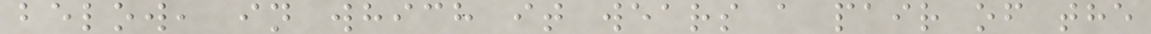below, in which it wears a pair of the
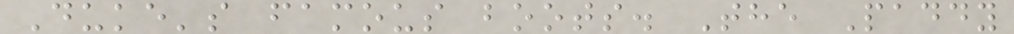Duke's famous boots. The Paddy
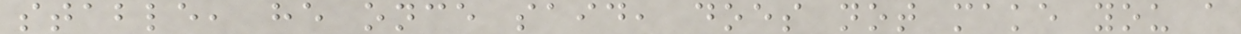stable, he once said, does not make you a
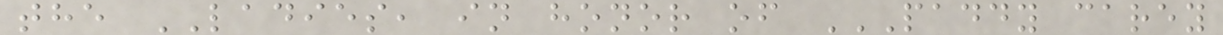the LADIES, in honor of PADDY CAREY
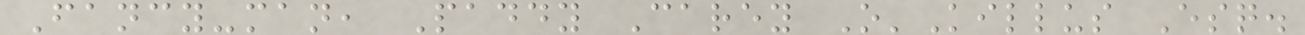Fancy-man, Paddy Carey O'Killus Esq.
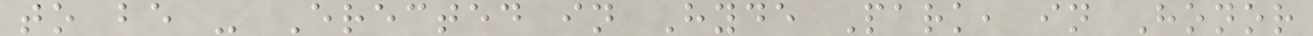to be - Erected in Hyde Park, in Honor
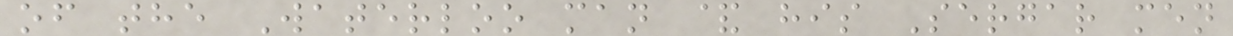of the Waterloo man & his Sergar men
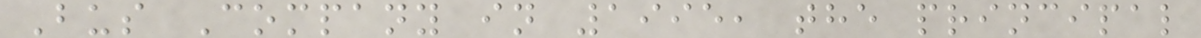Bus Company in 1995, the principal
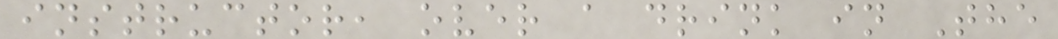instructor, over a drink in The
